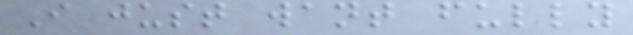I just want fully
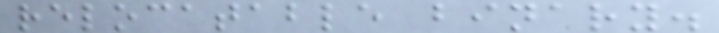relocatable binary.
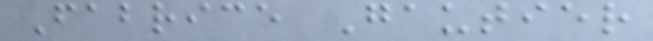Fabrice Gautier
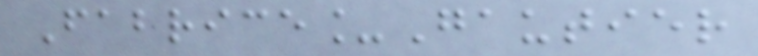Fabrice_Gautier
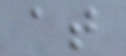at
